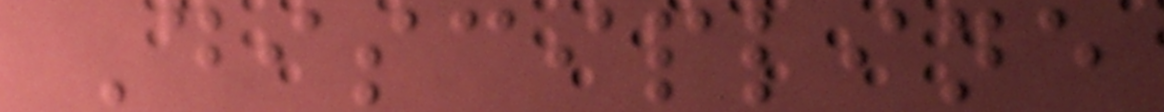Discipline
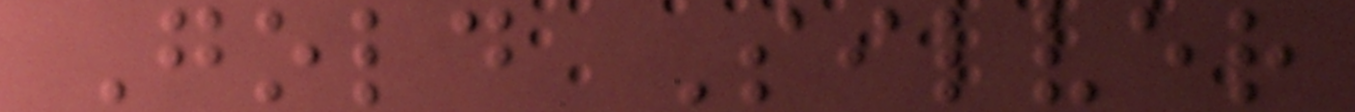Gold Silver
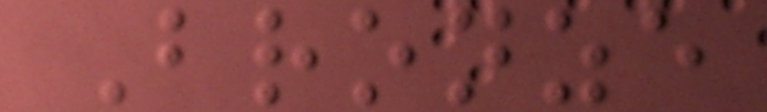Bronze
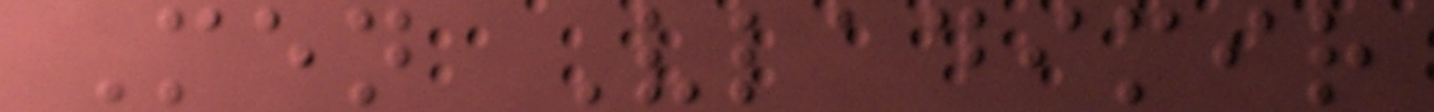Men Vladimir
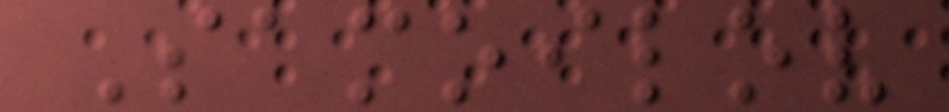Samoilov
